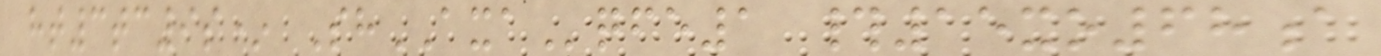ht3tc9s* ShAXAqfe1 #15xo68a
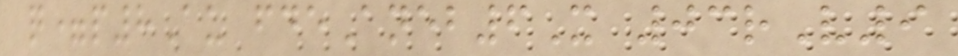q=p8Au fdeAneb6X 03rV9
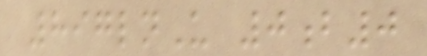897lnU 0b0
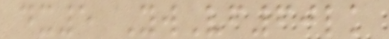dx5 YwVf60lk
